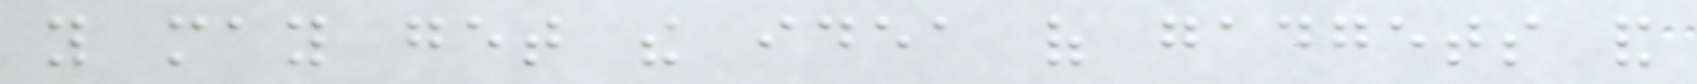you may get the idea of gadgets and
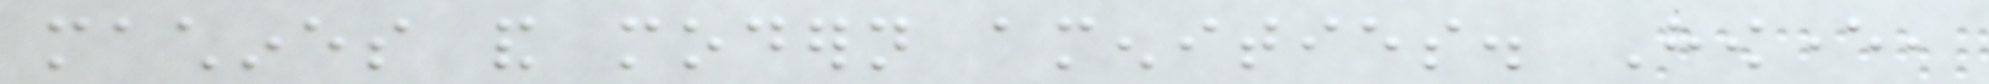machines and modern amenities. However,
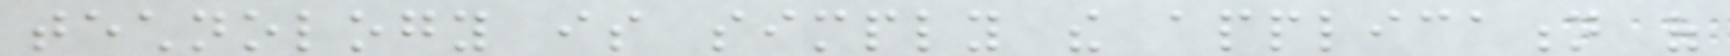technology is simply the application of
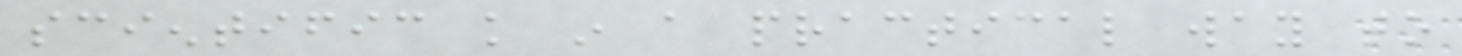scientific knowledge in a practical way to
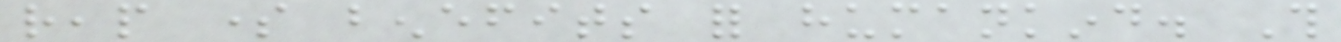reap some benefits for humankind. This
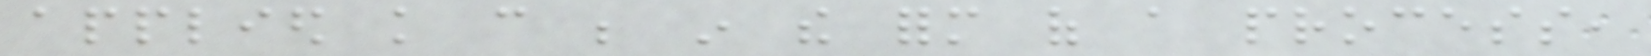applied knowledge can be in the form of a process,
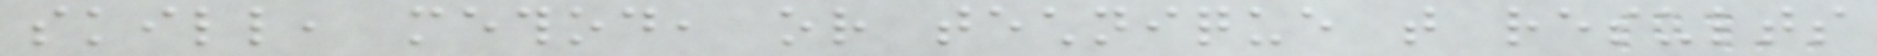skill, method, or technique that results
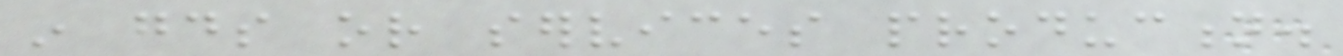in goods or services production.
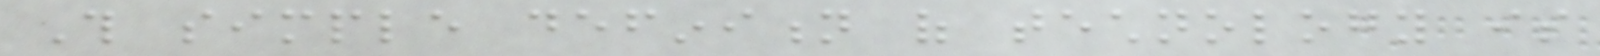This simple definition of technology is
